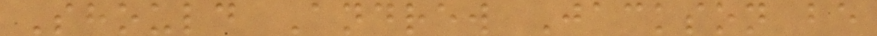Should Andrew Jackson be
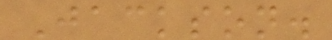Jackson.
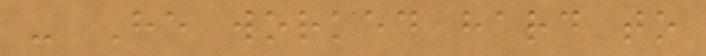- He worked hard to
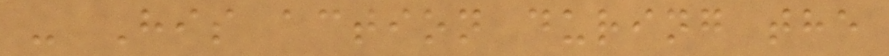- His action during the
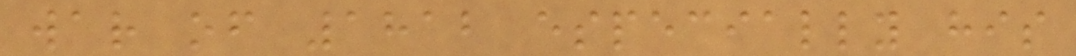war of 1812 especially his
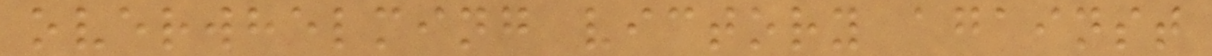overwhelming victory against
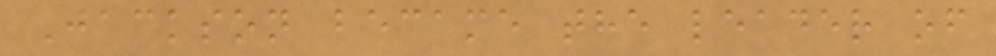Jackson became the leader of
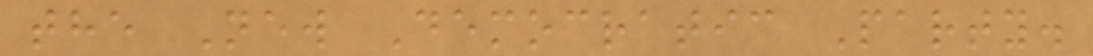the New Democratic Party.
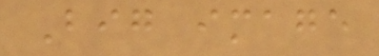Big image
